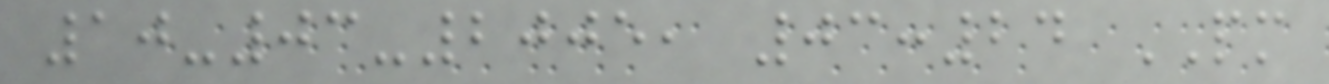10-03-2005, 03:24 PM
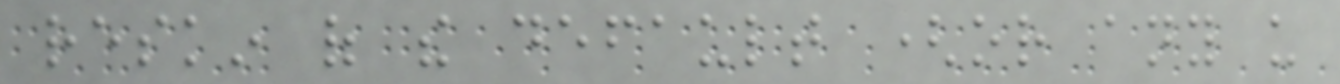reskin of the default (or any us
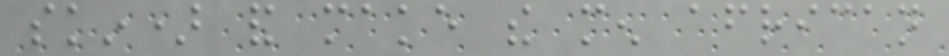skin) and make the men african
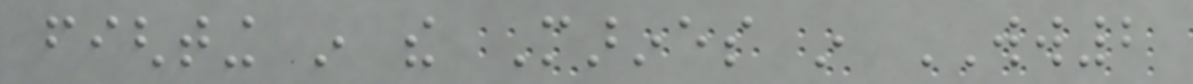fighting in the Marines in WW2
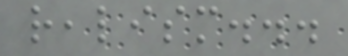realism...
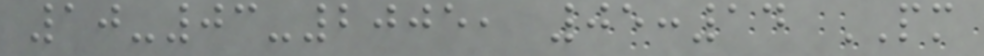10-03-2005, 05:14 PM
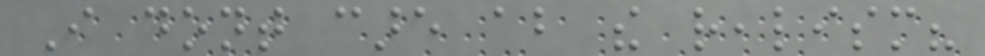I dont care about the realism?
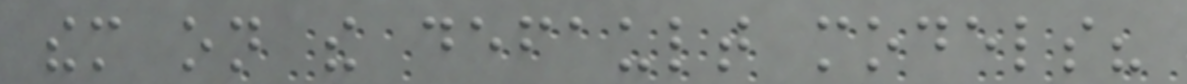them on the default models?
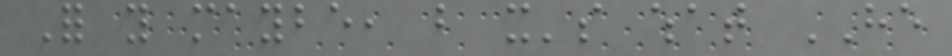For you maybe, but it's what HE
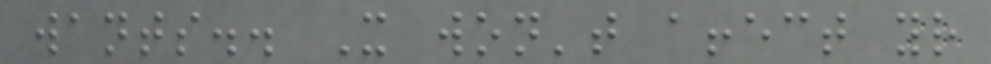wants.. It won't affect your
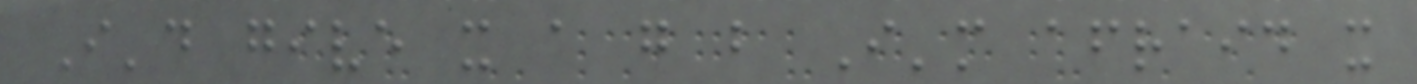I'd give it a go but I'm afraid it
